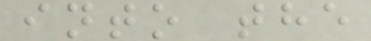into the
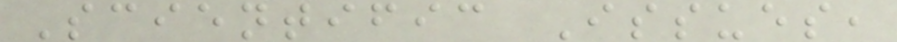Scientific Issues,
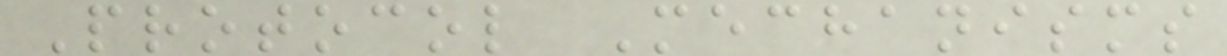Protocol Mechanisms
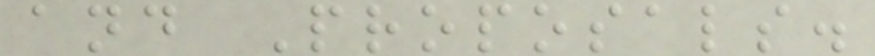and Proposals.
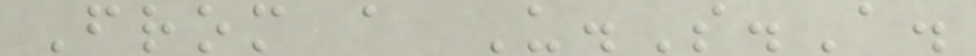From a U.S.A.
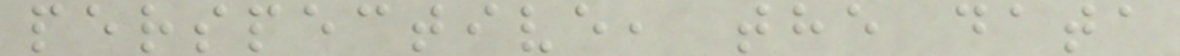perspective, the data
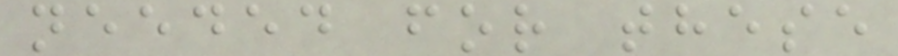needed for these
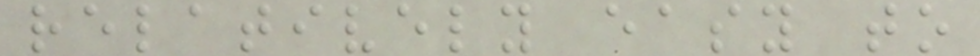relatively easy to
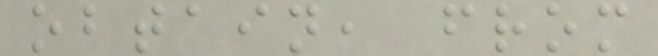obtain, from
